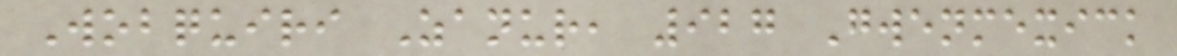Wobquiri Zanur, 927 Gwenmexick
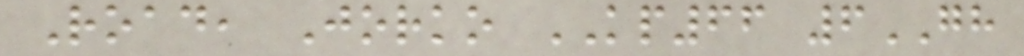Road, Jorko KP66 6GH
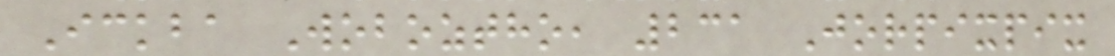Ickba Woboztho, 231 Jorpixpix
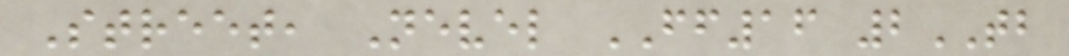Street, Nevel FF16 2TB
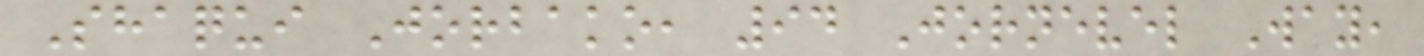Shaqui Jorbako, 94 Jornevel Way,
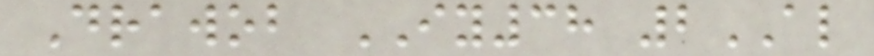Drawob IY38 2AL
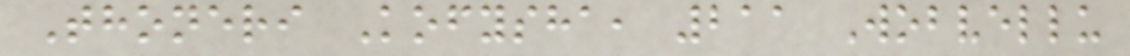Thoneri Kofysha, 211 Wobvellu
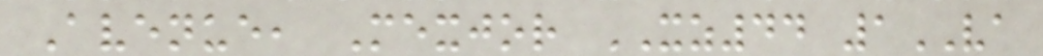Avenue, Mexjor XZ44 1VA
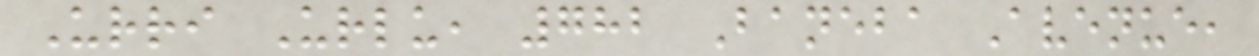Urri Urlu, 782 Baneba Avenue,
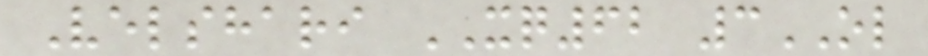Velshari XQ62 3OL
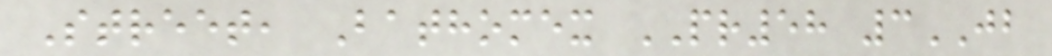Street, Bathomex PR58 3JB
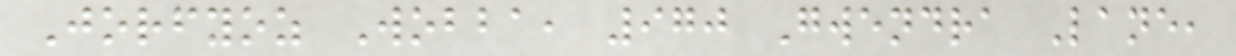Jorfyoz Wobba, 970 Gwendra Lane,
